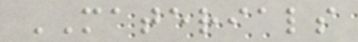MATERIALS
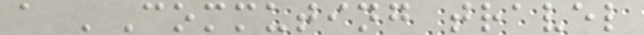a 'Commuting travel
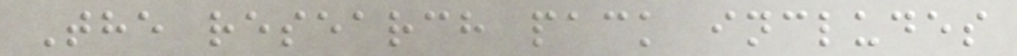The research pack includes
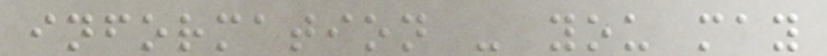information - you may
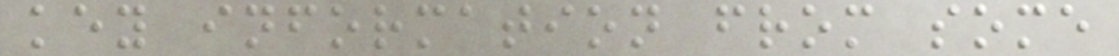key information from some
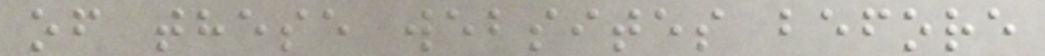of these websites before
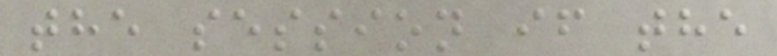the session if the
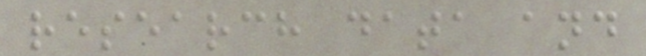research data and
